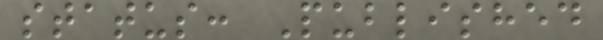status: Published
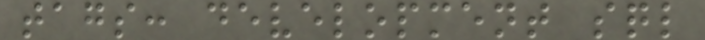tags: development sql
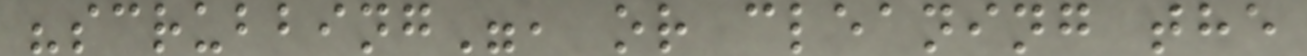"scrubbing", or cleaning the
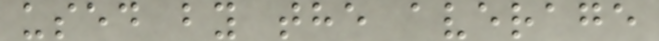used by the average
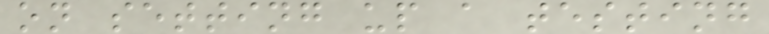on setting up a testing
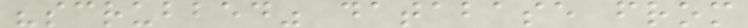"scrubbed" database from
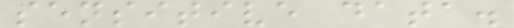sensitive data.
